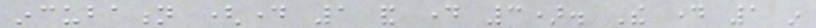incubation (day 1 and day 3). The day 1 in
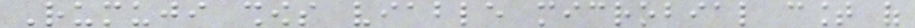Rumuji shows viable microbial count of
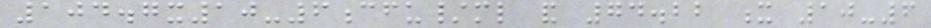104.7x10-6cfu/ml and 74.22 x 10-6
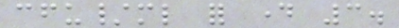cfu/ml for day 3.
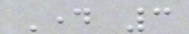Day 3
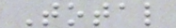Total
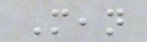Mean
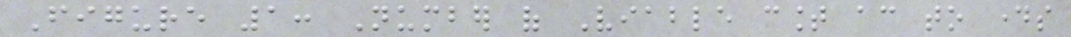Figure 1: Number of Viable count according to days
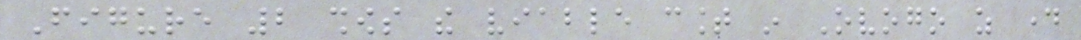Figure 2 shows the viable count in Ovogo as day
